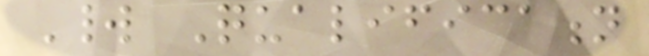World Qualification
